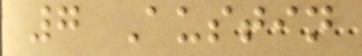7 Austin
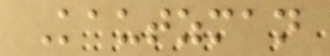Kautzman
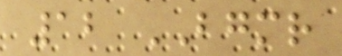12 BGMR
